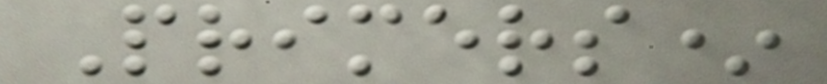Primers*
